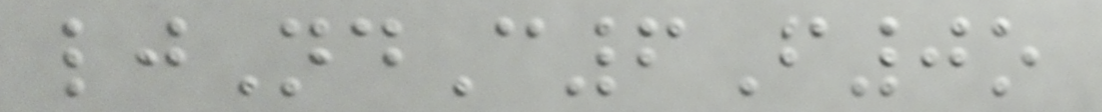ljNdC6F0o
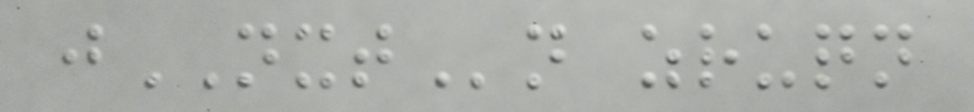jNXTn zruqn
